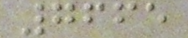7665
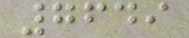7649
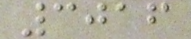3016
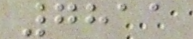7811
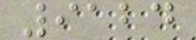9124
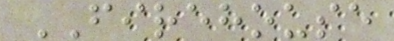FIREHOUSE
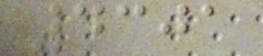4301
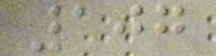107
